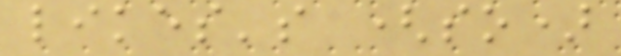likes's (so)
